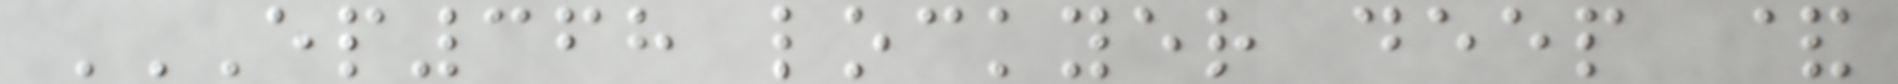EP368 LOCKYER DEEP &
